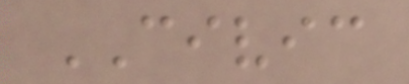CIVIC
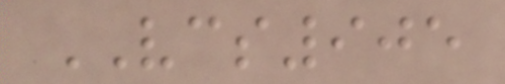VCS905
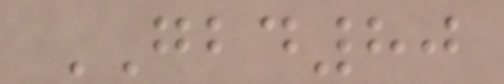GBD80
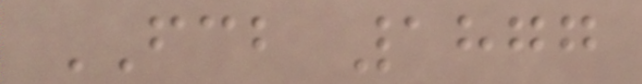FCB 1877
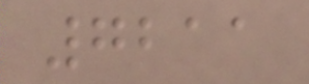7211
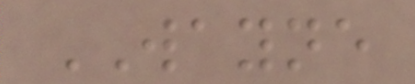WAYNE
